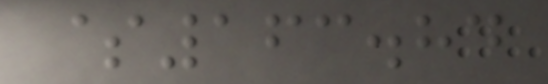$163.84
